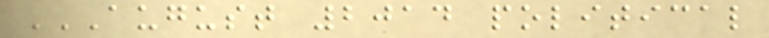AUGUST 2014 POLITICAL
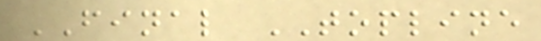FINAL TOPLINE
